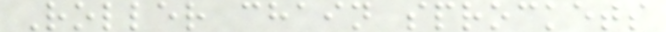Roller chain sprockets
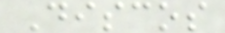Discos
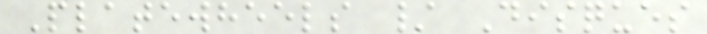Platewheels / Disques
